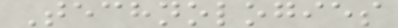Technologies
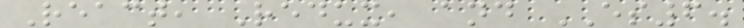React, Redux, and ES6.
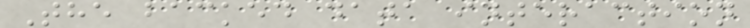The backed data interaction
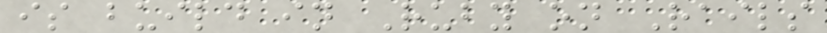is build in Ruby on Rails
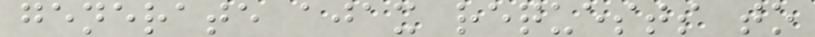generate ajax requests to
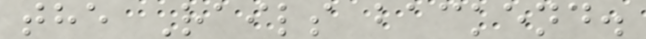the Rails backend.
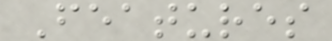Features
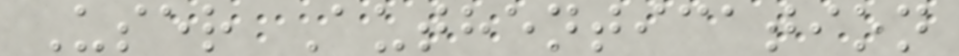User Authentication
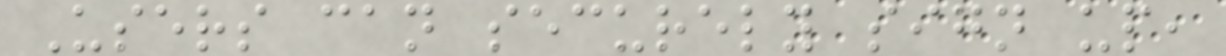Users can securely sign up,
